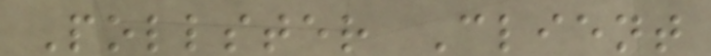Pollster Client
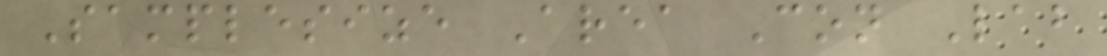Samplesize Area Con Lab
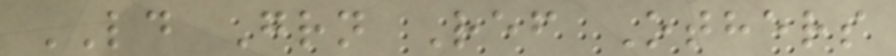LD Grn Ref Others
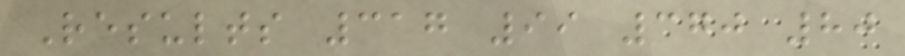Results 317 99 370 80
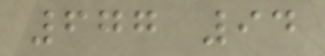677 94
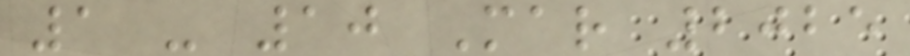1 - 10 Mar 2025
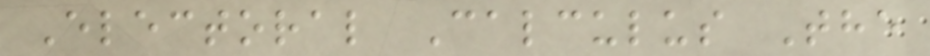Electoral Calculus The
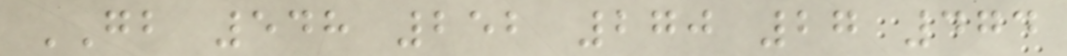GB 548 252 270 27 474
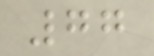77
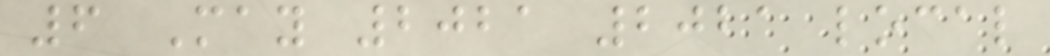6 May 2021 2021 local
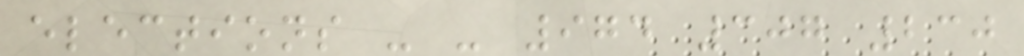elections - - 974 307 230
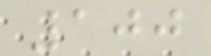100
